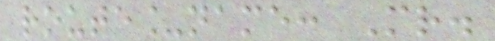route_name: Mr.
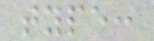type:
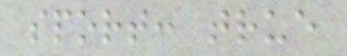sport: true
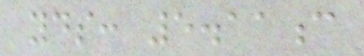yds: 5.11c
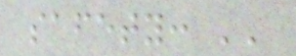safety: ''
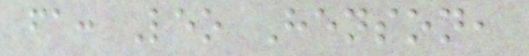fa: Leo Henson,
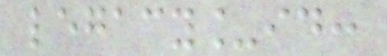legacy_id:
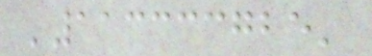'113333725'
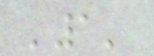'1'
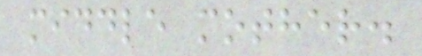middle mother.
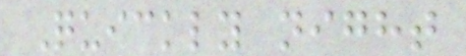Quickly night
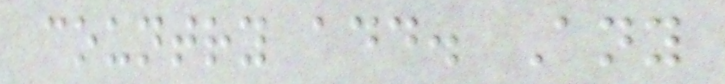country add. Any
